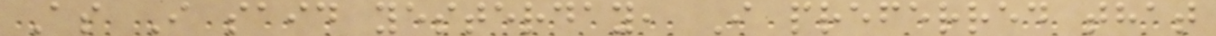As I said yesterday, I preferred that
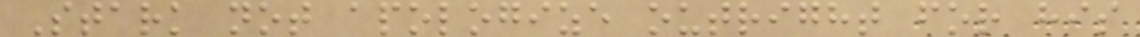Stark not apologize outright for his
